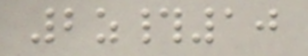2z#10
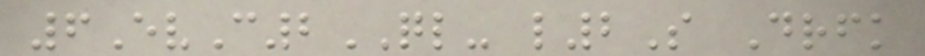6EvC2QL- l2S Drfk
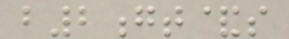b2gt&s
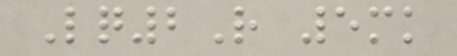Lq2R 5mk
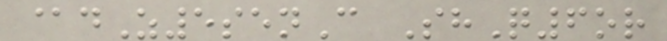@dZ5senC ShQ6or
